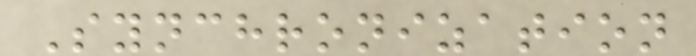Synchronization
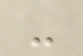-
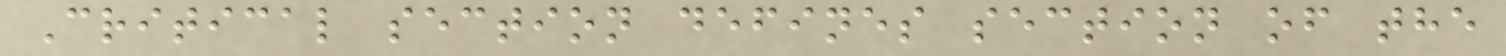Critical section defines section of the
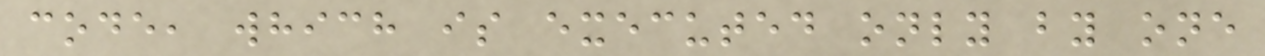code, which is executed only by one
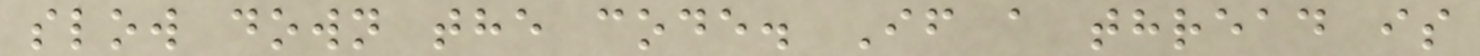slow down the code. If a thread is
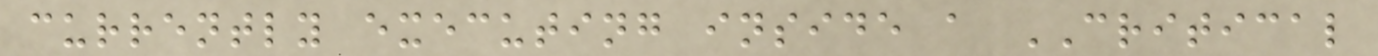currently executing inside a CRITICAL
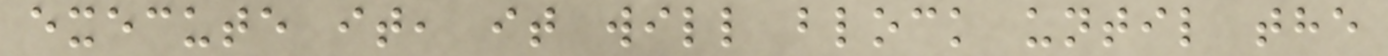execute it, it will block until the
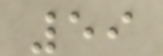59
